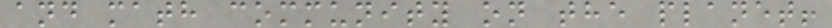and math community on the planet!
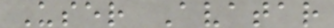User Avatar
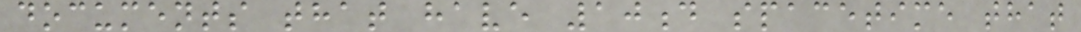documents that have 10d spacetime that
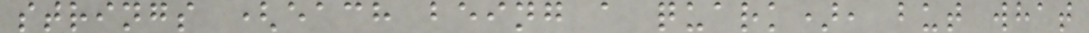strings (each being a quark), but what
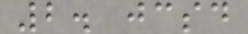2. jcsd
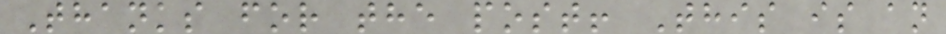Thanks for the post! This is an
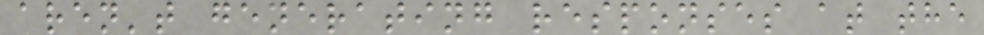aren't generating responses at the
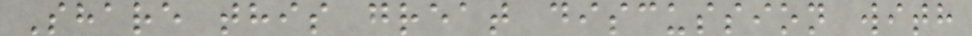Share this great discussion with
